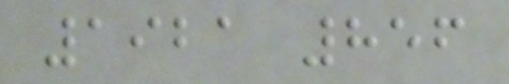1921 856
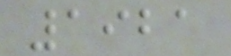1921
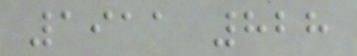1911 828
